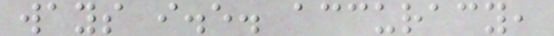ways i.e. accuracy,
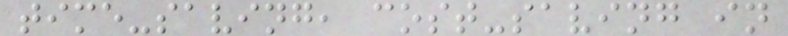time-saving, cost-saving in
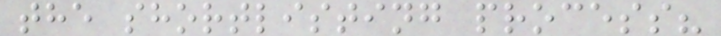the shortlisting process?
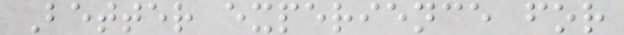Better experience for
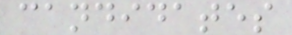candidates
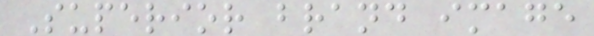Superior brand image
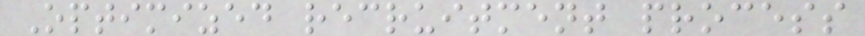Optimized recruitment process
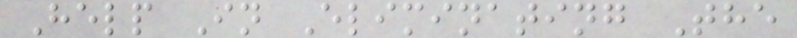Help In Eliminating The
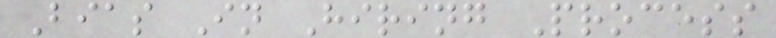Bias In Hiring Process
